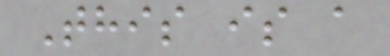This is a
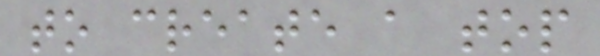to create a top
